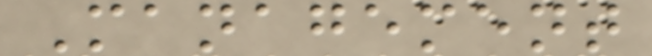Management
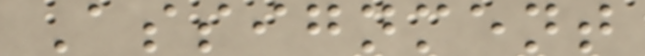Assignment
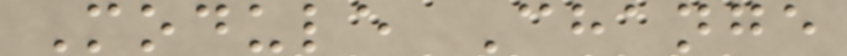Module Change
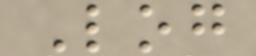Log
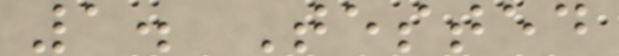1. Tested
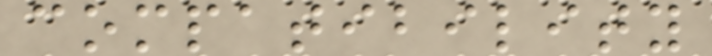compatibility
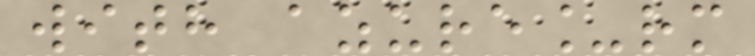with azure_rm
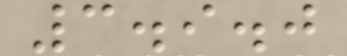3.9.0
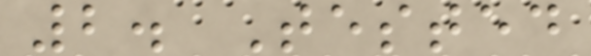2. Tested
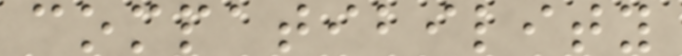compatibility
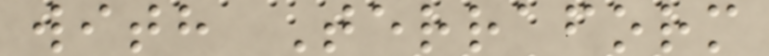with Terraform
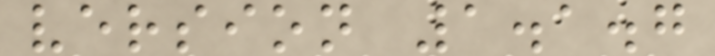version 1.1.7
